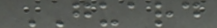GUARD
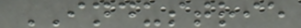INDUSTRIE
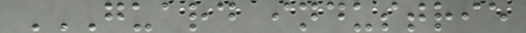GUARD INDUSTRIE
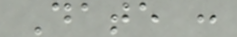Date :
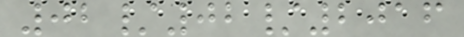02/02/2016
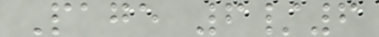Page 6/6
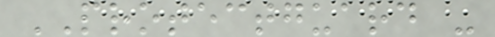PROTECTGUARD -
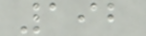192
